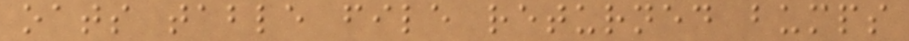oats table file returned bumps
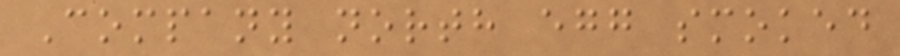Company north egg smoked
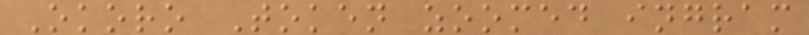Okoro Token zoomed ingram
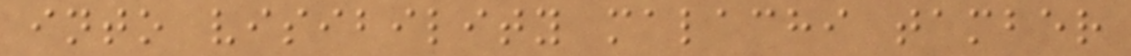into visibility malachi tamber
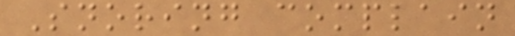Snoring complain
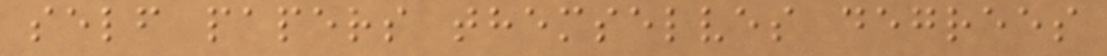self papers themselves degrees
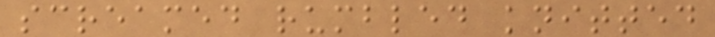screamed rumbled knitted
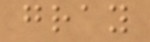gray
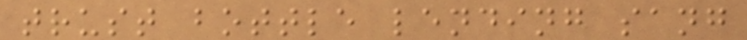trust bottle lending sang
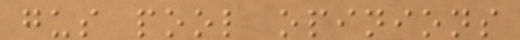gus pool opinions
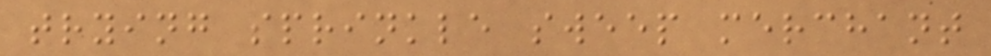trying sprinkle sweep merchant
